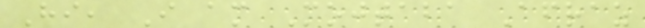Hi, I am Mojtaba Afraz
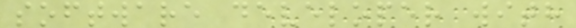software developer with
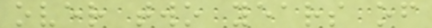over two years of
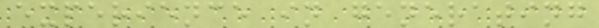experience in generating
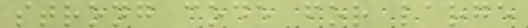strong code for large
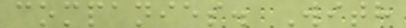companies. With
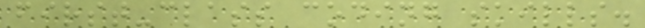first-class coding skills.
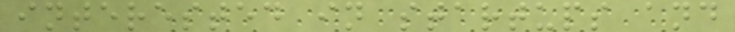interested in startups and
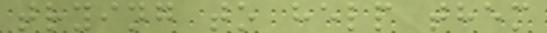trying to help them
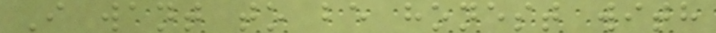I want to be honest with
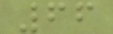66
